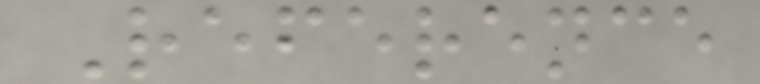Reference
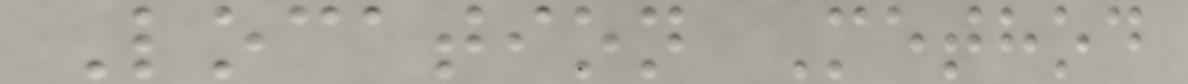Location Method
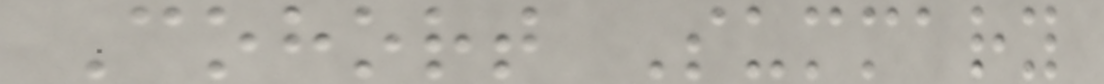Cohort Summary
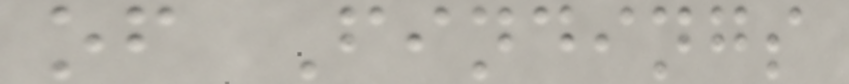of Findings
